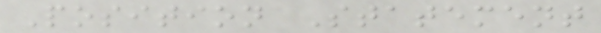Position Statement
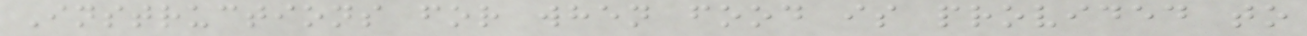Instructions for when food is provided to
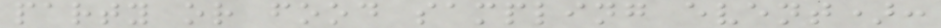party or food sampling event):
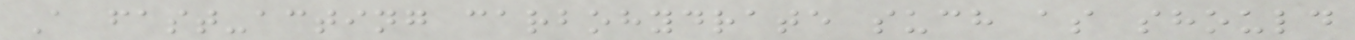A fast-acting carbohydrate such as should
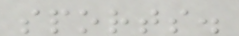sports.
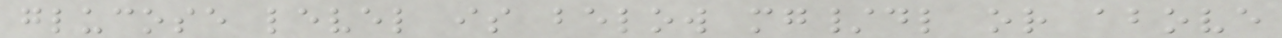glucose level is below mg/dl or above
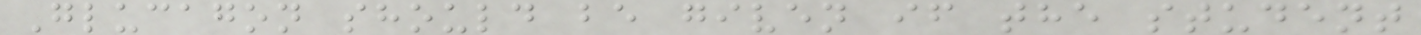Glucagon should be given if the student
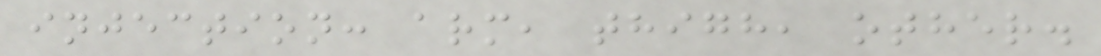injection: arm, thigh, other.
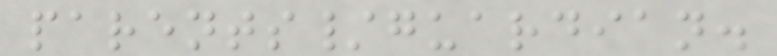parents/guardian.
